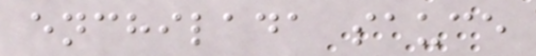enchilada sauce
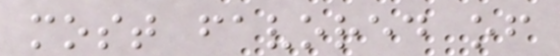most favored of
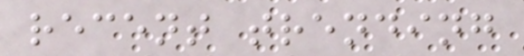recent trending
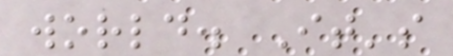world. It's
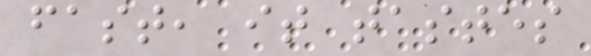fast, it tastes
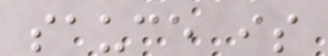sauce is
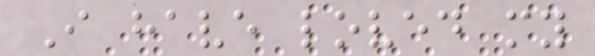I have loved my
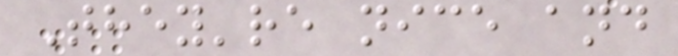They're nice and
